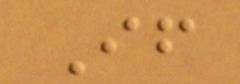If
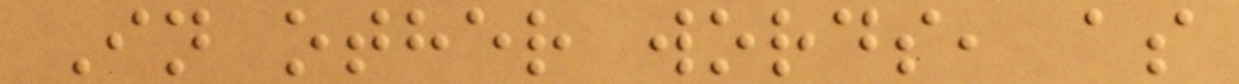In other words, as
